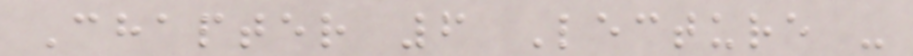Chapter 6 Lecture -
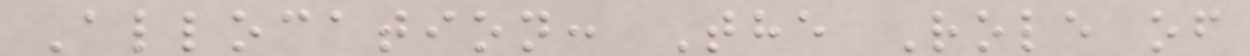Allocation: The Role of
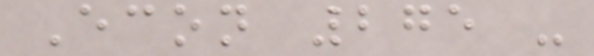Econ 275 -
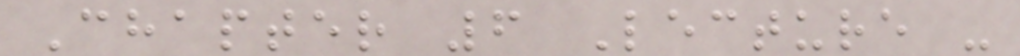Chapter 6 Lecture -
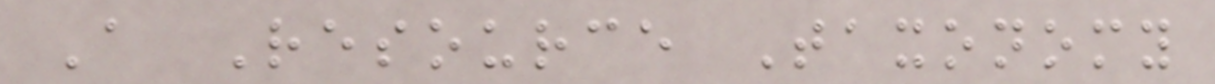A Resource Taxonomy
